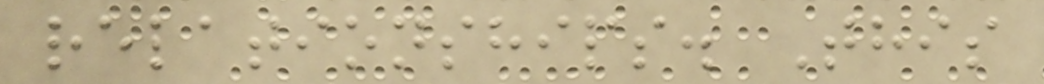relationships. This
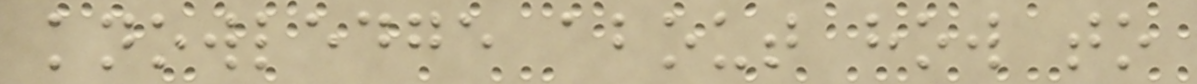knowledge about how to
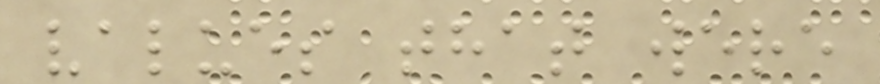values that were
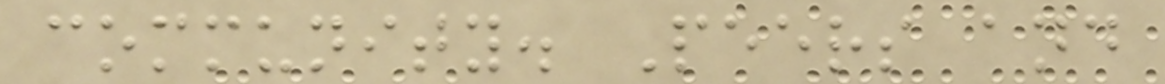community. Peers and
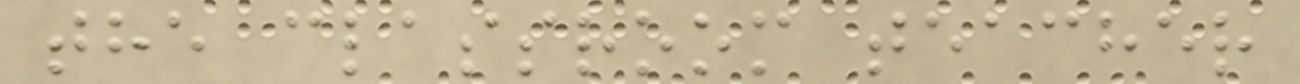the classroom teacher
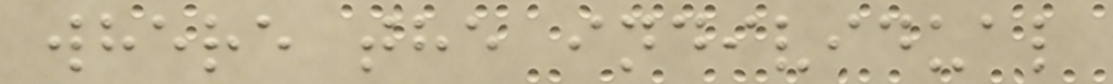where the individual
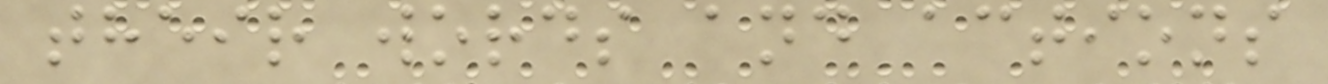their words and actions
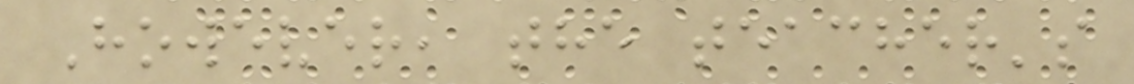However, the teacher's
